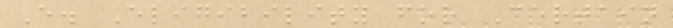E. Eligibility for Certain
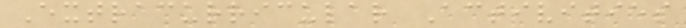Extracurricular Activities
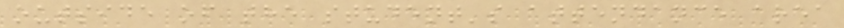outside of the student's attendance area
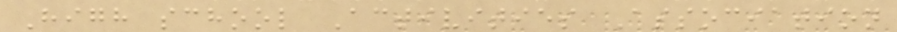High school Activities Association
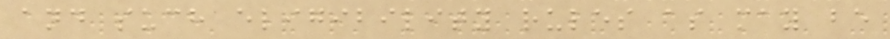and such eligibility rules as may be
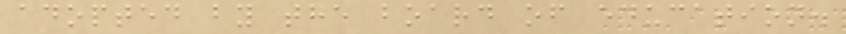adopted by the board of education.
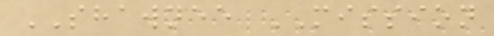SHAWNEE MISSION
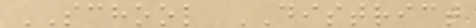SCHOOL DISTRICT
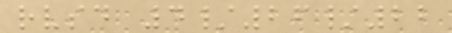rvsd 4/26/22
